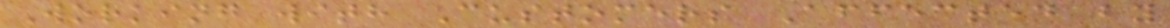Working with Customers Affected by
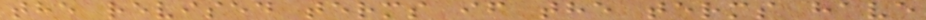the revised terms if the terms have
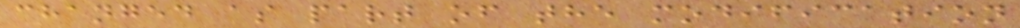changed as part of the modification
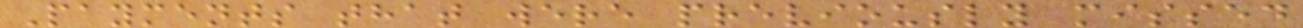Payments that were previously missed
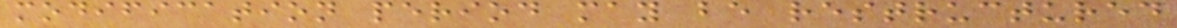modification period may be restructured
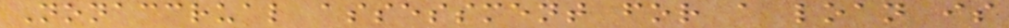Nonaccrual assessment for a loan is
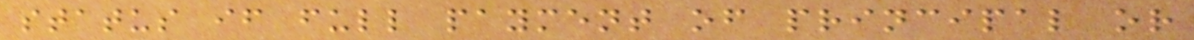status if full payment of principal or
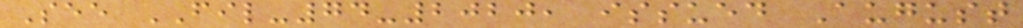See FIL-74-2020, issued August
